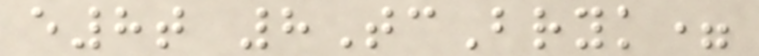e8t 8TcBryk=
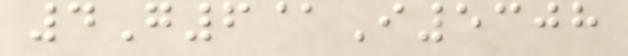4G6@I5308
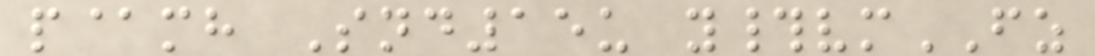p@mh Snd15u y#vmFZ
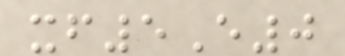xf5E0
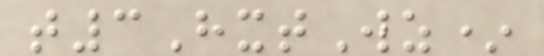t3HxtWz*
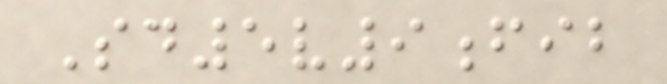Sd5v9fib
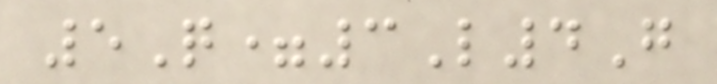5Q=3L4G
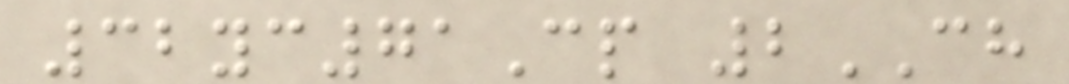32yc71Cp 2CH
